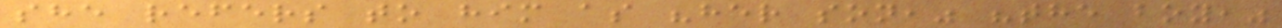she refers to him as "her son," "the boy,"
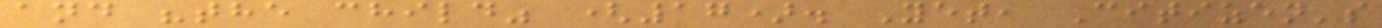and "the child" (17). Yet, Citizen's
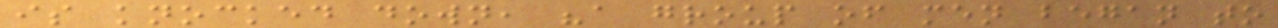is knocked down, "a group of men began to
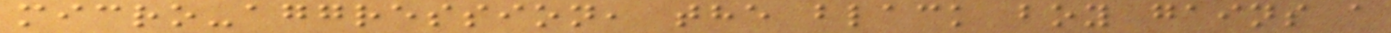micro-aggression, the black boy gains a
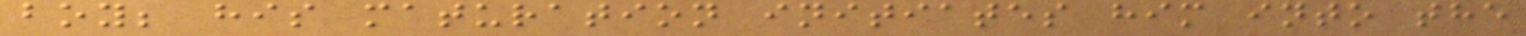boy; his maturation initiates him into the
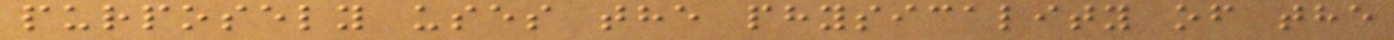purposely uses the physicality of the
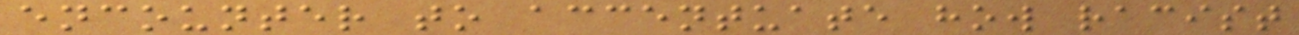encounter to accentuate how racist
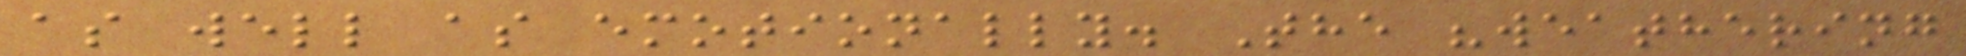as well as emotionally. The "weathering
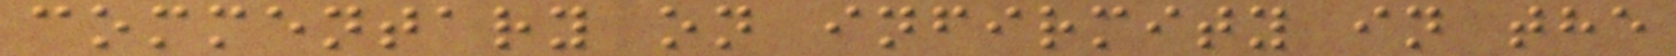commentary on infirmity in the
